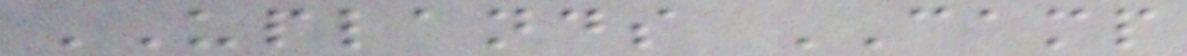UPLANDS CAMP
